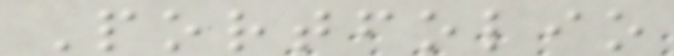Portfolio
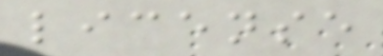license
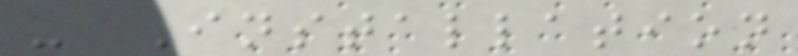- Installation
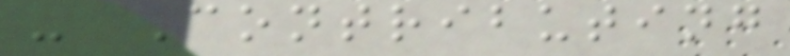- Contributing
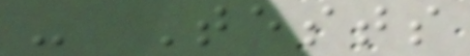- Tests
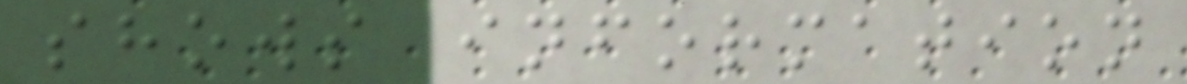shows information
